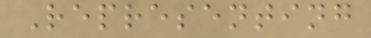Representing
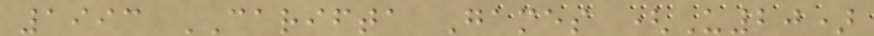1993 CARIFTA Games (U20)
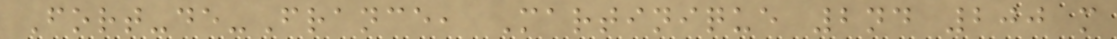Fort-de-France, Martinique 2nd 200 m
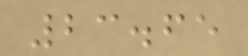23.65
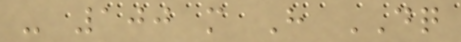- 100 m H DQ
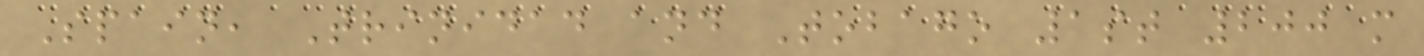Spain, Trinidad and Tobago 1st 200 m
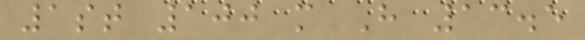1st 100 m H 13.5
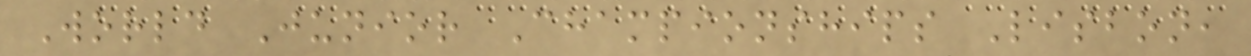World Junior Championships Lisbon,
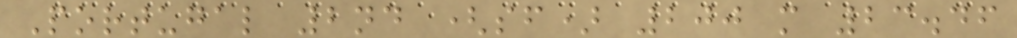Portugal 2nd (sf) 200 m 23.46
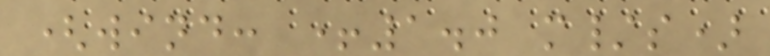(wind: +1.0 m/s)
